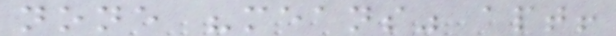none "means" apt!
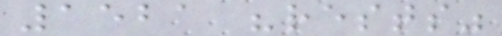1521 "rests"
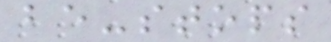be-stops
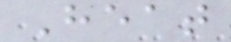Heat
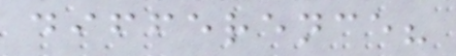difference?
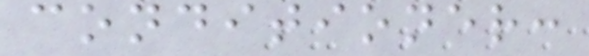conditioner:
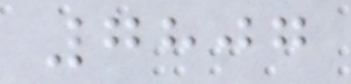7807
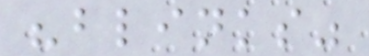"blinks"
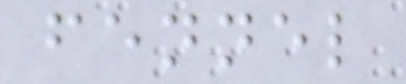fennel
